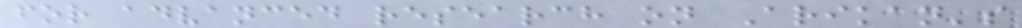for advanced research on Arikan's
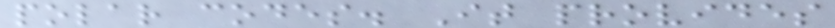polar codes. It provides
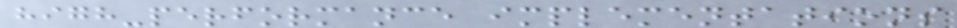high-performance implementations
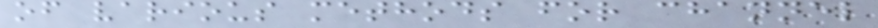of various methods for channel
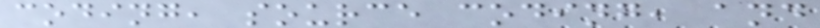coding, source coding, and
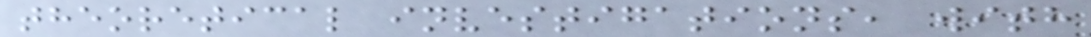theoretical investigations, with
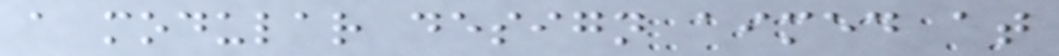a modular design aimed at
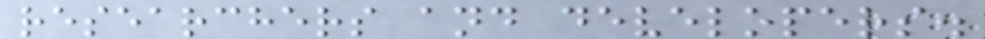researchers and developers.
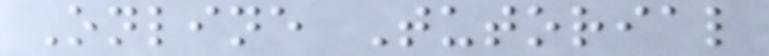Online Tutorial
